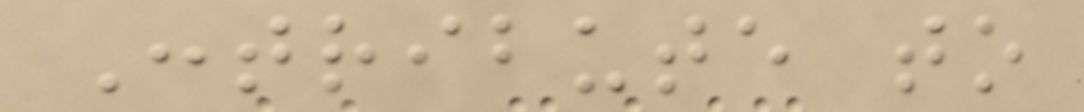Contribute to
